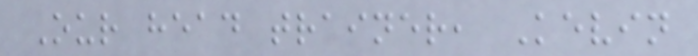Our head trainer, Kevin
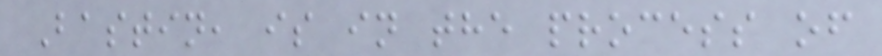Bastin, is in the process of
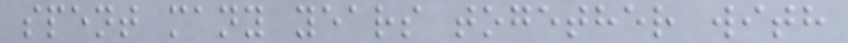spent many years together with
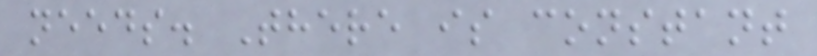needs. There is constant
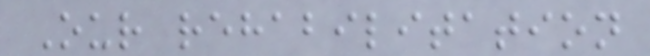Our rehabilitation
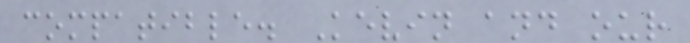compatible. Kevin and our
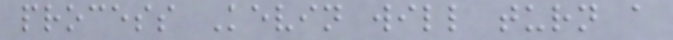process Kevin will turn a
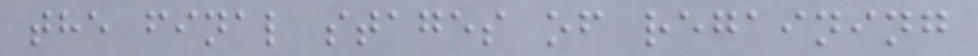the final stages of regaining
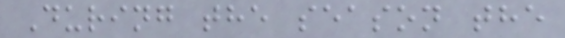During the season the
